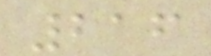216
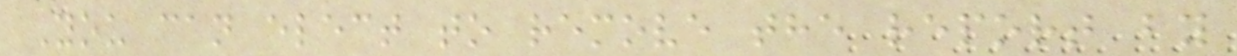You can elect to remove the report by
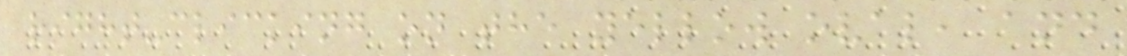right-clicking on the yellow oval, and
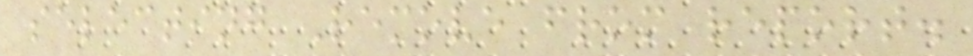selecting Remove from report.
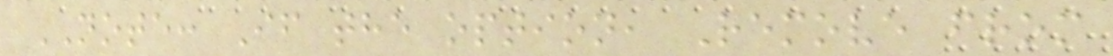NOTE: If the option, Remove from
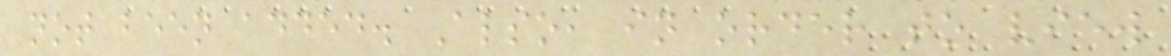not been added. Also, in order to view
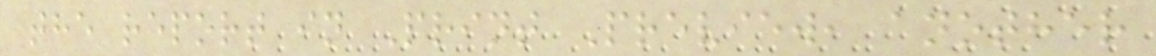the report in Print Preview, another
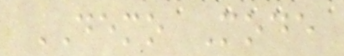DEMO Mode
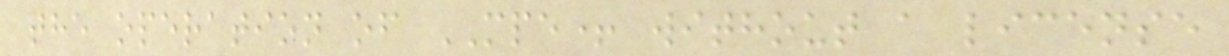the operation of MPE+ without a license
